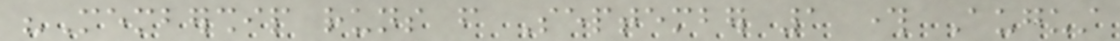"Membership runs from September 1 through August
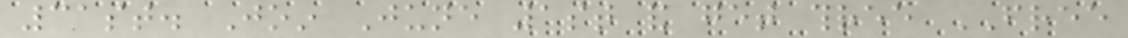31st. Join June 1st and get three FREE
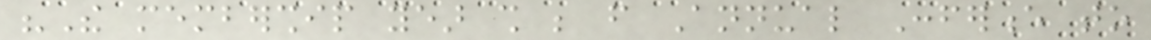"The membership year shall be from Annual Conference to
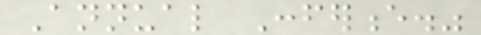Annual Conference."
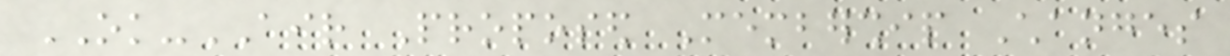OK-AIR Proposed Membership Changes
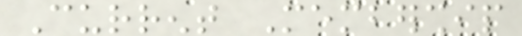Current Membership
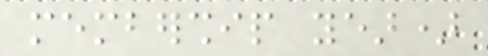membership year)
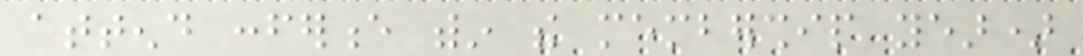attend conference within the membership year)
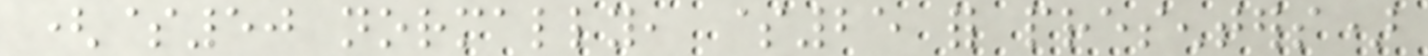($50 normally, $25 for presenters)
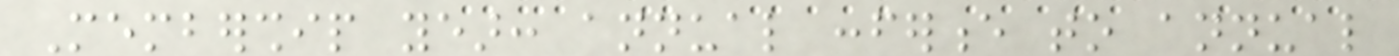Membership year: annual conference to annual
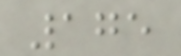175
